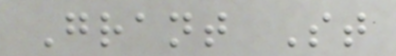Grant St
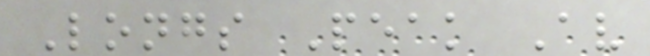Longs Peak Av
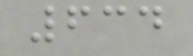634
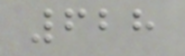628
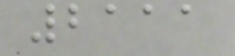2111
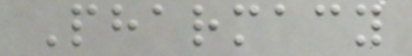Pharmacy
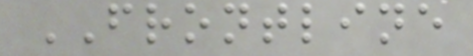FRONTLINE
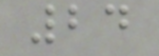24
